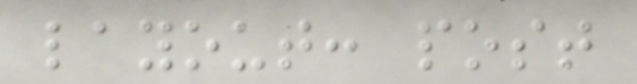layout: post
